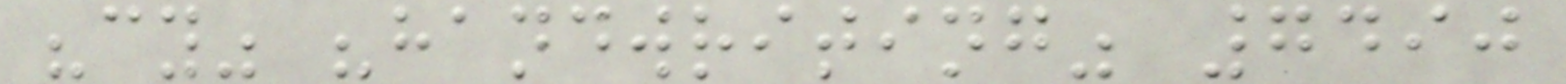"cy" "handwriting" 7490
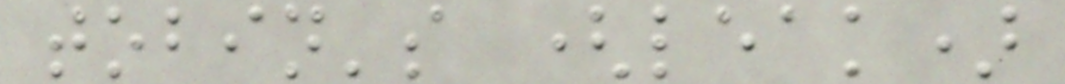tobin's (leak)
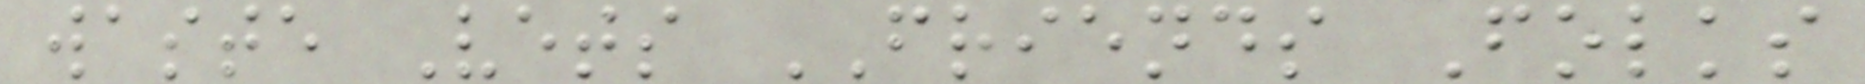waste Vets FRIENDS Folks
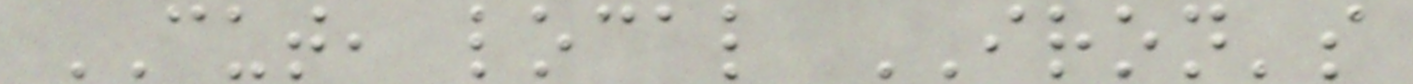CUT, local IRON's
